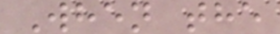When the
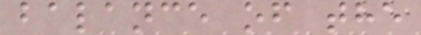balance of the
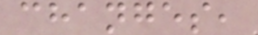changes,
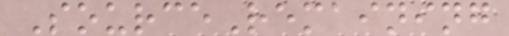SourceRemaining
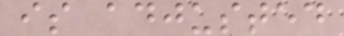is adjusted
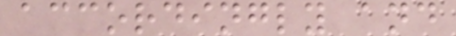accordingly and
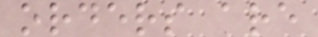orders are
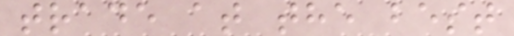trade at the best
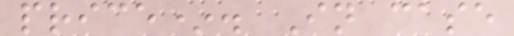price*. In case
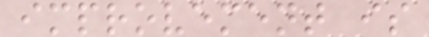improvement is
